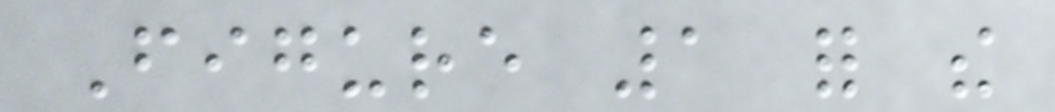Figure 1 for the
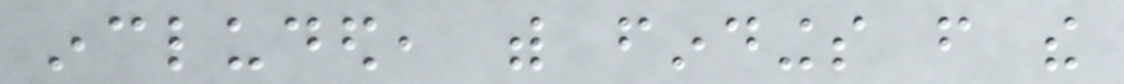included, with findings from the
